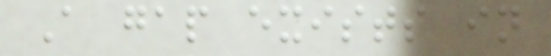A gap exists in
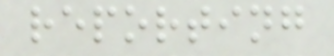reporting
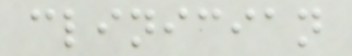clinician
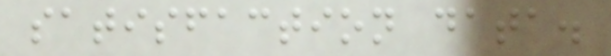satisfaction data.
